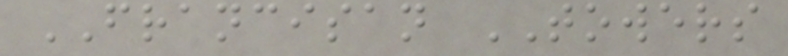FRANCISAN TOWERS
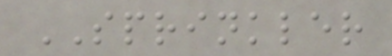SPRINKLER
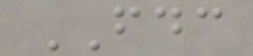FDC
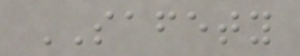SAFETY
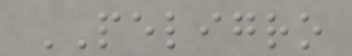PELIGRO
